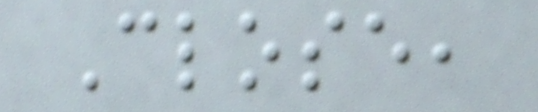Close,
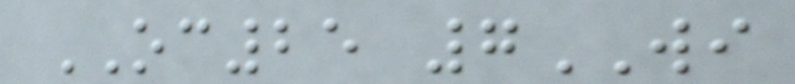OC25 7WI
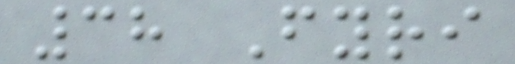38 Fyri
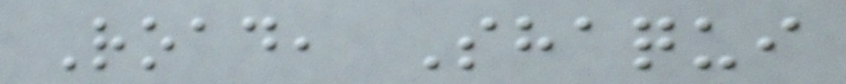Road, Shaqui
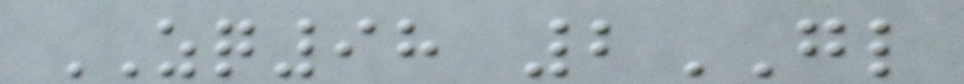ZQ98 2GL
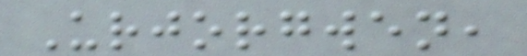Urjorgwen,
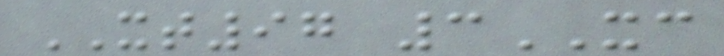XT97 3XC
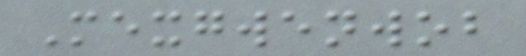Mexgwenwob
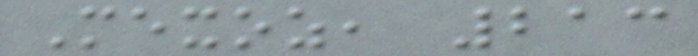Mexoz, 213
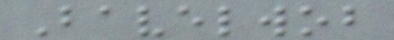Bavelwob
